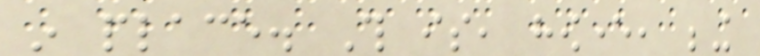in place. This is, however, being
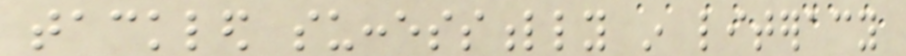tackled successfully in literacy
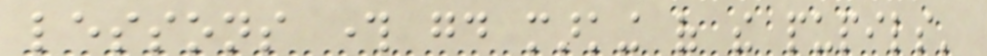lessons through good marking of the pupils'
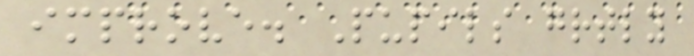improve. Pupils greatly
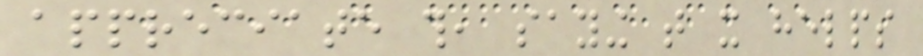appreciate this, saying that it helps
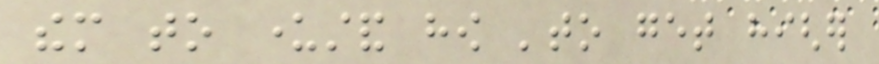them to understand how 'to get higher
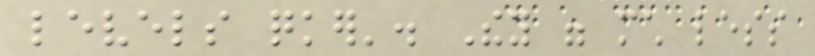levels quicker'. They were much less
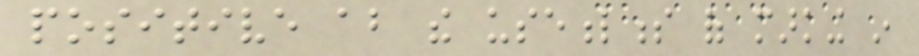positive about the usefulness of marking in
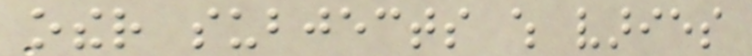other subjects which varies
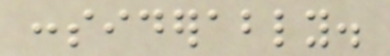considerably.
